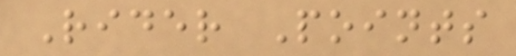Rider Points
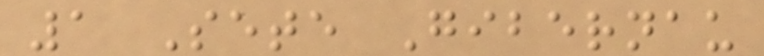1 Sete Gibernau
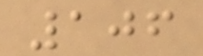106
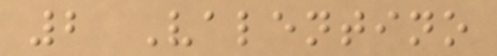2 Valentino
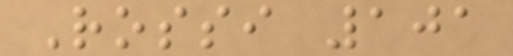Rossi 101
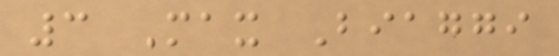3 Max Biaggi
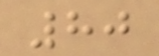80
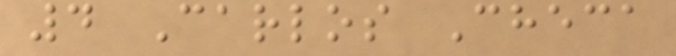4 Carlos Checa
